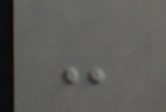-
